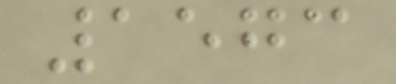1573
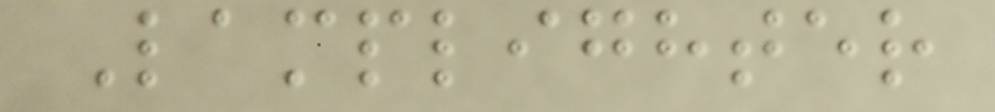Lamplighter
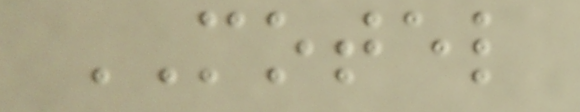MOTEL
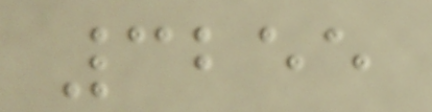3255
